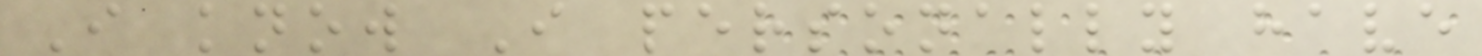I know I personally have
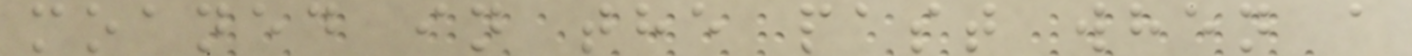moaned in the past when a
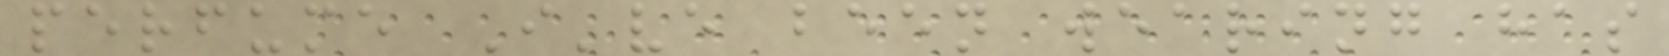perfume I've been wearing has
